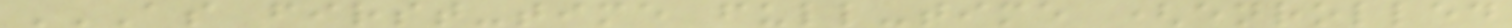AS FIRST-TIME FULL-TIME (ENROLLED
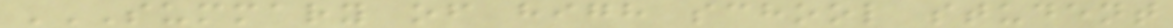SUMMARY OF HIGH SCHOOL STUDENT
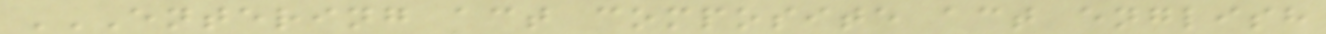ENTERING ACT COMPOSITE ACT ENGLISH
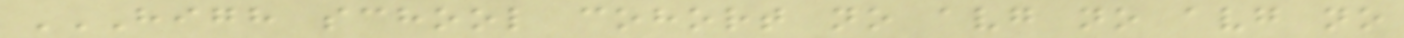HIGH SCHOOL COHORT NO AVG NO AVG NO
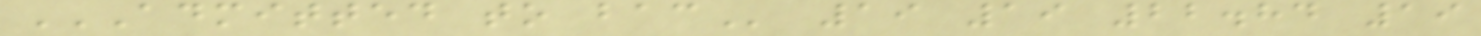ADMITTED TO BAC 19 19 22.84 19
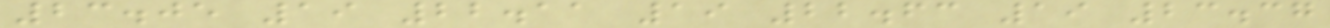23.05 19 22.11 19 22.63 19 23.37
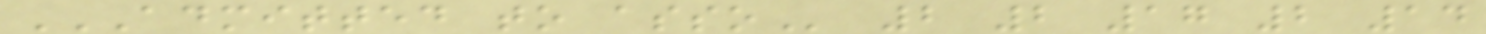ADMITTED TO ASSO 2 2 17 2 14
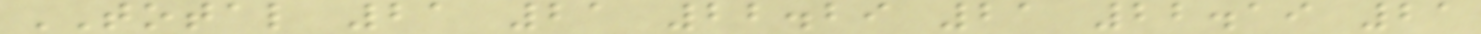TOTAL 21 21 22.29 21 22.19 21
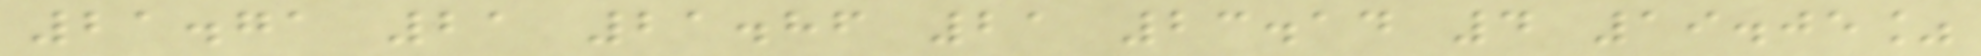21.71 21 21.86 21 23.14 4 19.05%
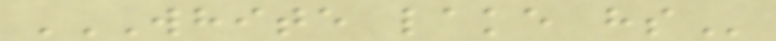WHITE LAKE HS
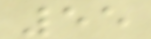55
